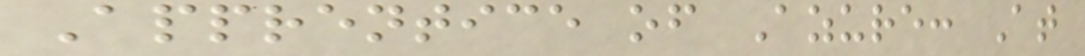Apprentice of Azure: At
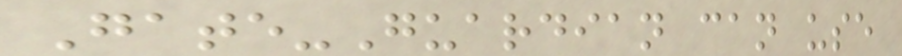Gate-Guardian can use
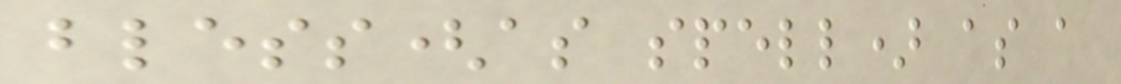bless(as spell) as a
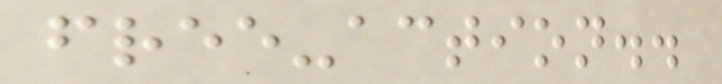free-action..
